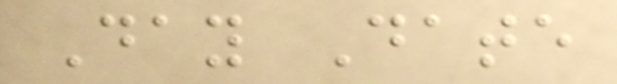Day Date
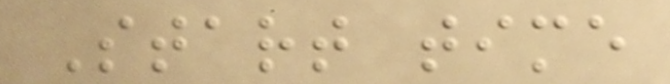Start time
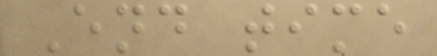End time
